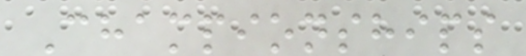Championships
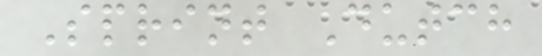Sprint Dutch
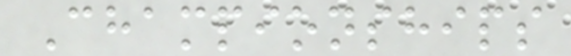Championships
